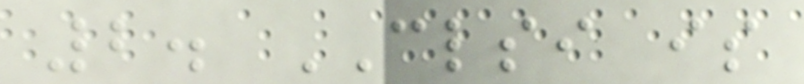2. CLSI is
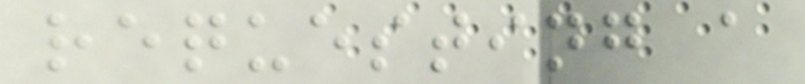requesting a
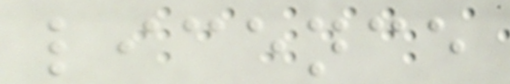licence
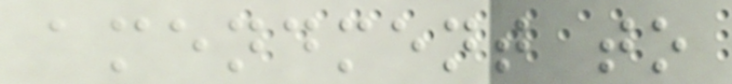amendment to
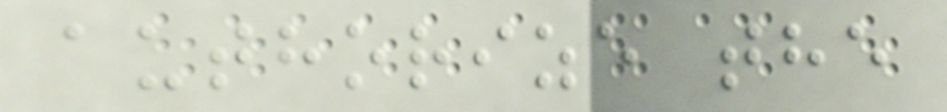authorize the
